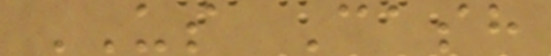US Cash
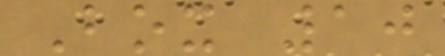Box 10
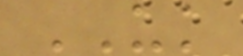UK
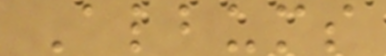Albums
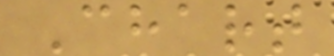Chart
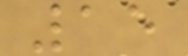15
